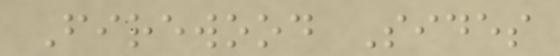Firewood Sides
